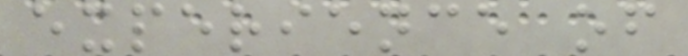experience of
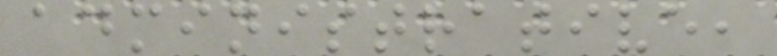administrative,
